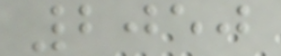2050
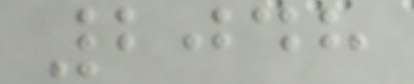2048
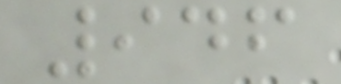946
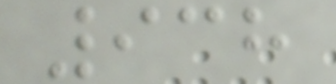938
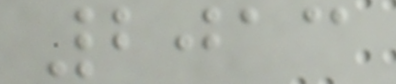2013
